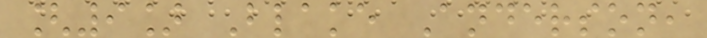[9] Blake Anderson,
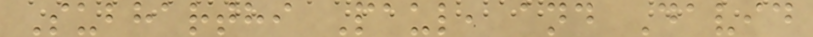Subharthi Paul, and David
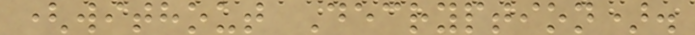(without Decryption).
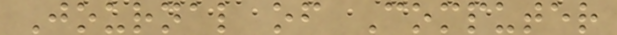Journal of Computer
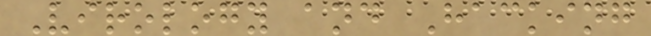Virology and Hacking
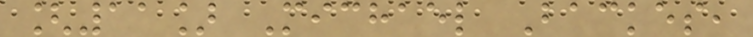[11] Michael Backes,
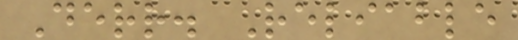Derr. Reliable
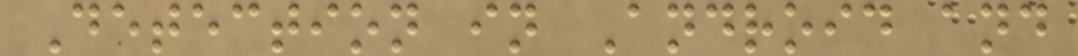Detection in Android and
